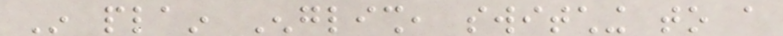In plain English, switching to a
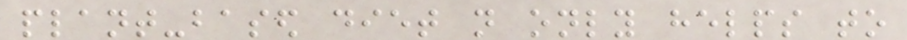plant-based diet not only helps to
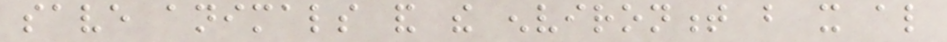save animals and the environment but it also
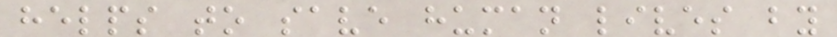helps to save human lives by
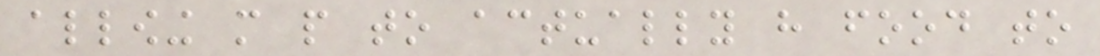allowing more people to actually have food to
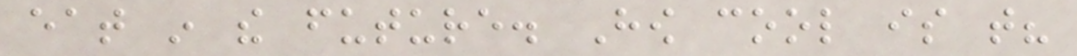eat in the future. How cool is that?
